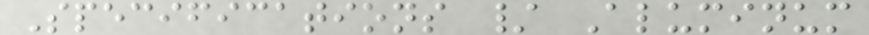Specifications / Aluminum
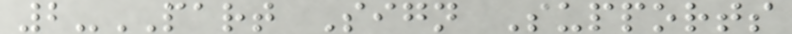2-PART Sign Supports
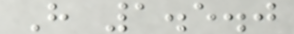H 1.5.0
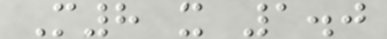M8 x 1.0
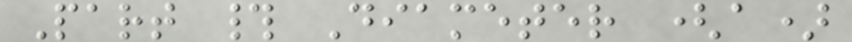Part # Diameter (a)
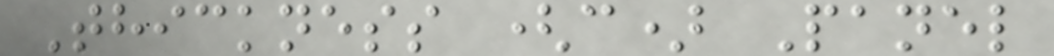Thickness (c) Panel
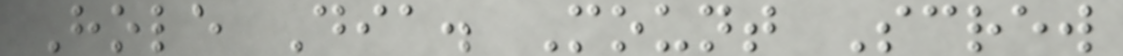Hole Dia. Mount Screw
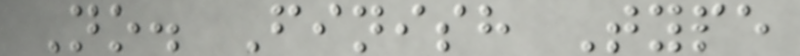No. Finish Type
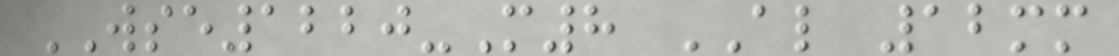WSE1220-M8 AL 12mm
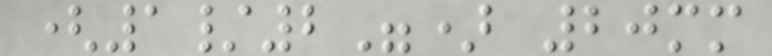(1/2") 20mm
